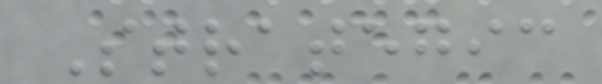Strategic
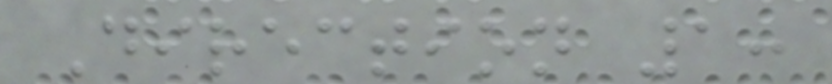Direction 1:
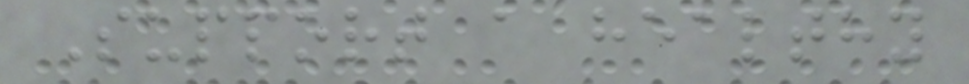Support a healthy
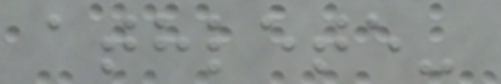athlete-
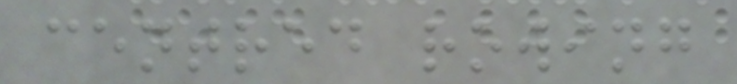centred rowing
